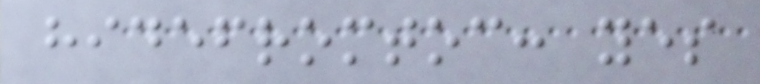hidefromtoc: yes
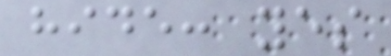hide: yes
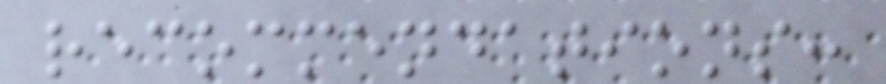recommendations:
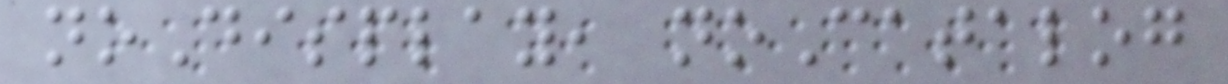noDisplay, noCatalog
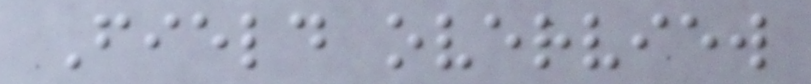Field overview
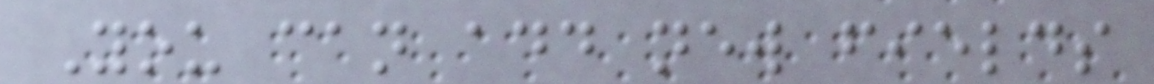You can add new fields
